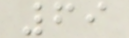69
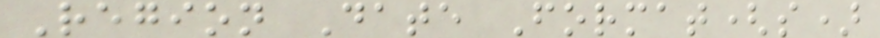Region Date Format(s)
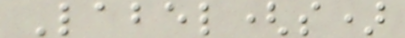Label(s)
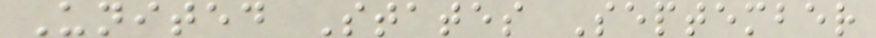United States September
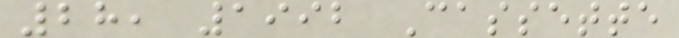28, 1992 Cassette
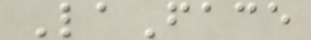LaFace
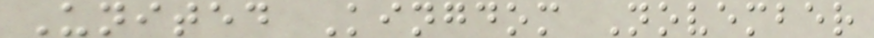United Kingdom November
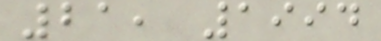21, 1994
